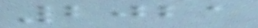2021
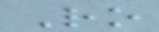Ro
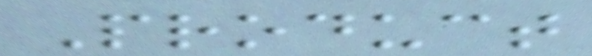Product
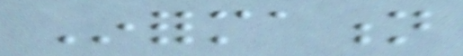Information
